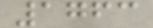1763
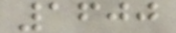1600
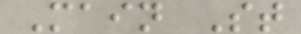Main St
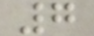7
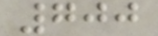700
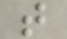t
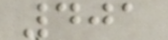401
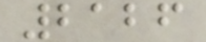2126
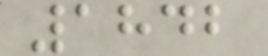1842
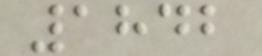1842
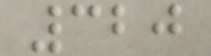320
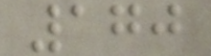170
